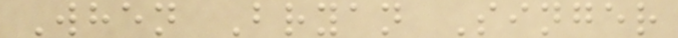When Bryan Singer
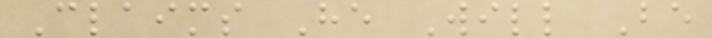Claims He Will Be
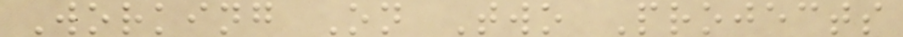Working On Two Projects
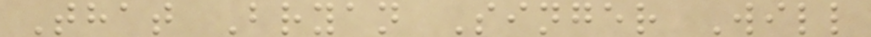That Bryan Singer Will
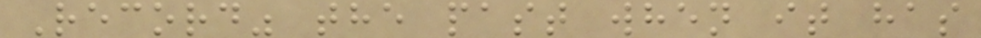Record" the past when it has
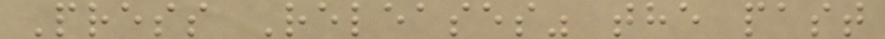Press Releases" the past
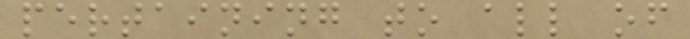pertaining to all of
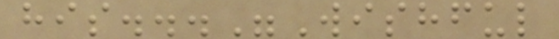his..."Wishful
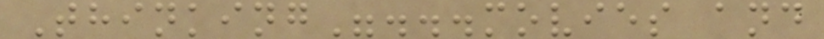Thinking"...movies and
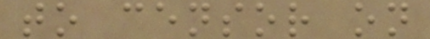to censor on
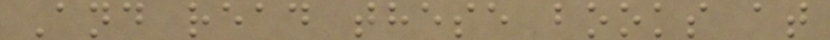And read these books at
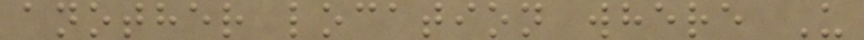another location where U
